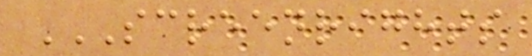SCREENRIGHTS
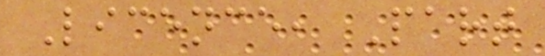Licence, Part
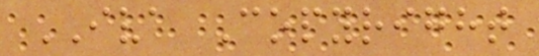IVA Copyright
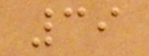39
